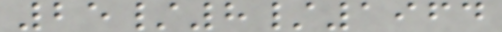25/8/1964
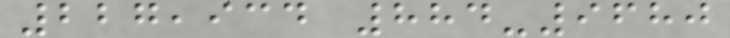227,934 884-9680
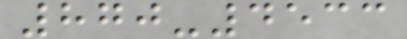870-4533
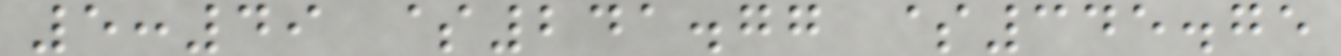5:49 $241.77 $345.75
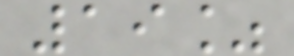19%
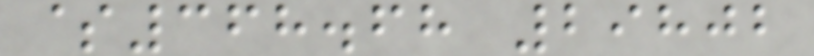$368.68 29802
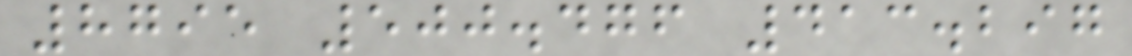8795 500.476 413.297
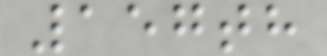157th
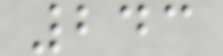243
